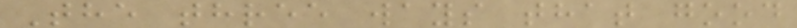The three ways that good
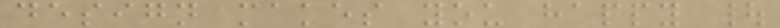design makes you happy |
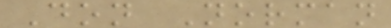Don Norman
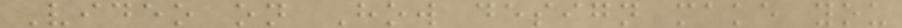Video on How design make you
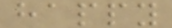happy
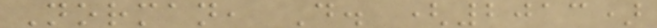Norman, D. (2013)
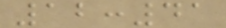12:41
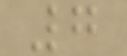7
